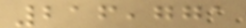216,771
